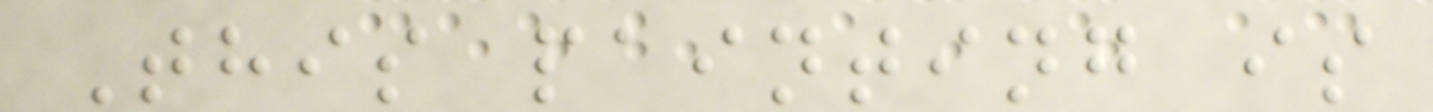This painting is
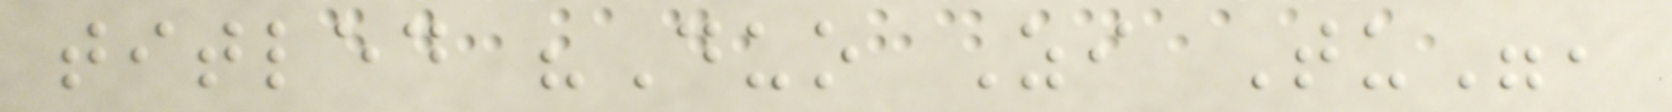titled "Duo Zi Tu",
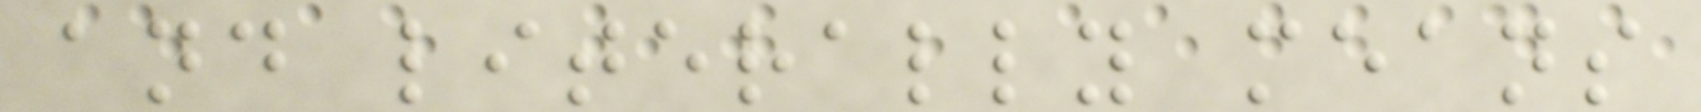and literally means
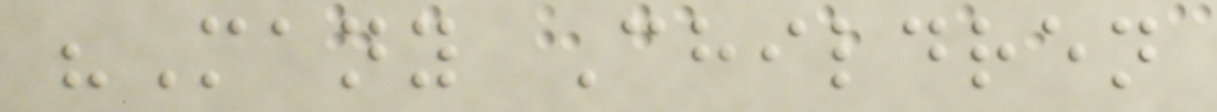"Many Children
